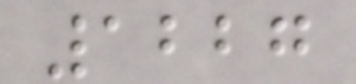1227
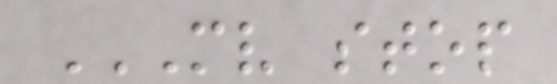MV STOP
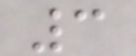3
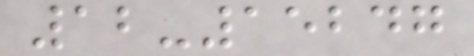12-15247
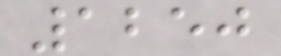1250
